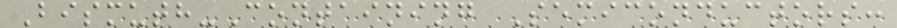Bismuth-Containing Semiconductors:
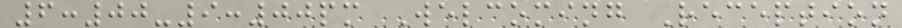6:00-9:00pm Welcoming Reception
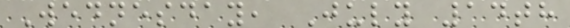Wednesday, July 14th
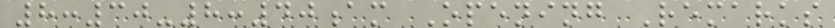8:30-8:40am Opening Remarks
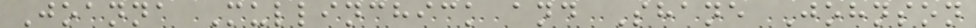Joanna Mullinchick and Shane Johnson
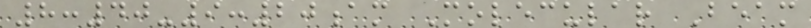8:40-9:20am Molecular Beam
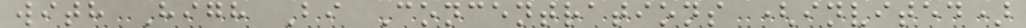with High Bi Concentrations (invited)
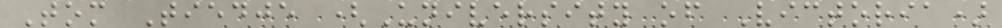Tom Tiedje (University of Victoria)
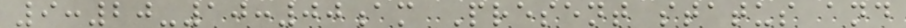9:20-10:00am Present status and
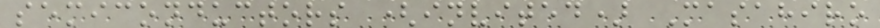semiconductors (invited) Masahiro
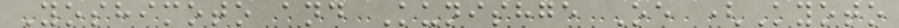Yoshimoto and Kunishge Oe (Kyoto
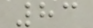83
